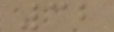32
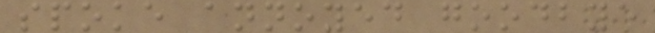spoke annoyed goodbye
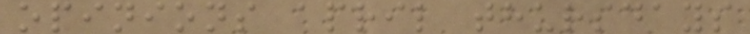opinions april thursdays
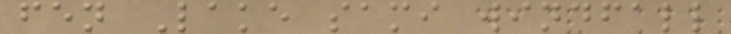fen Lake sami windfall
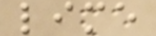lime
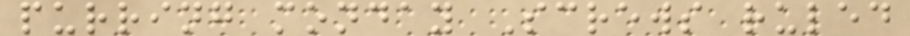purring monday Screws ruled
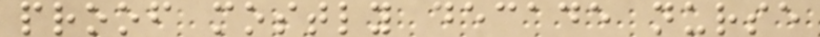proof mostly decade nurse
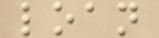loan
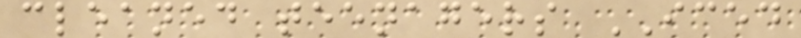cleaned teenagers ICED
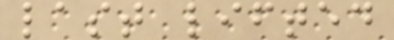last lifted
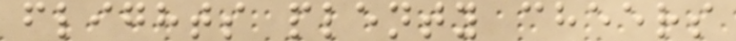flights plenty cheers
